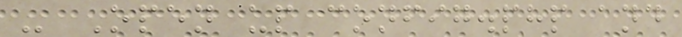- Open up config.php and
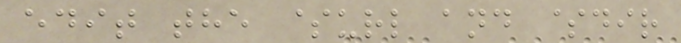edit the $url and $dir
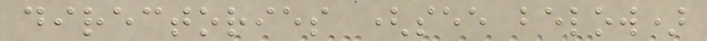directories (see below)
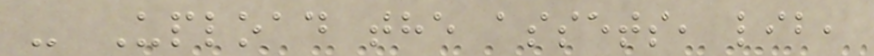- Upload the assets, lib,
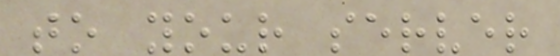to your server
